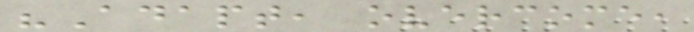"Adapt, overcome,
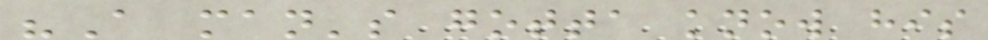"A man's gotta know his
